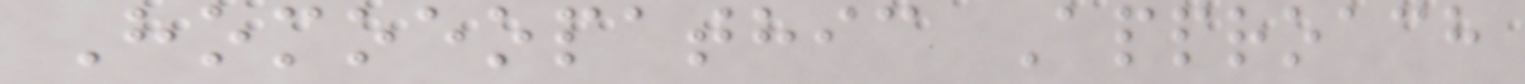Homoeopathic Approach
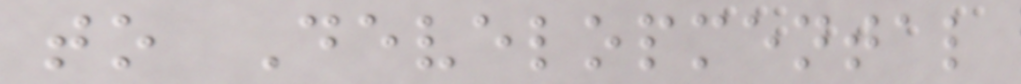to Developmental
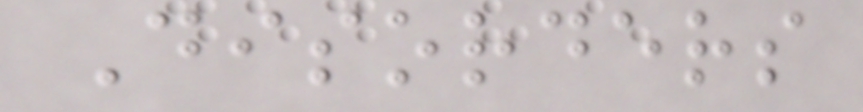Disorders
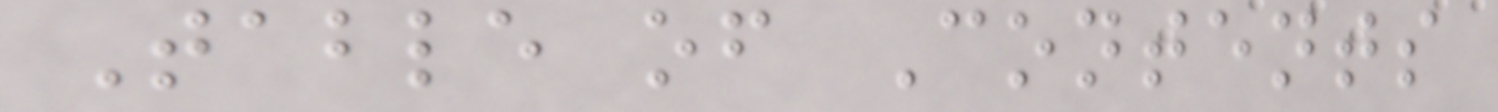Table of Contents
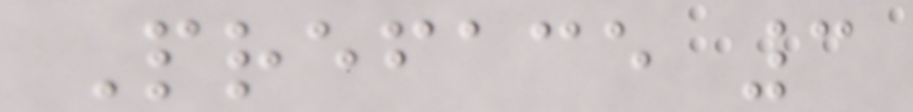Preface 3
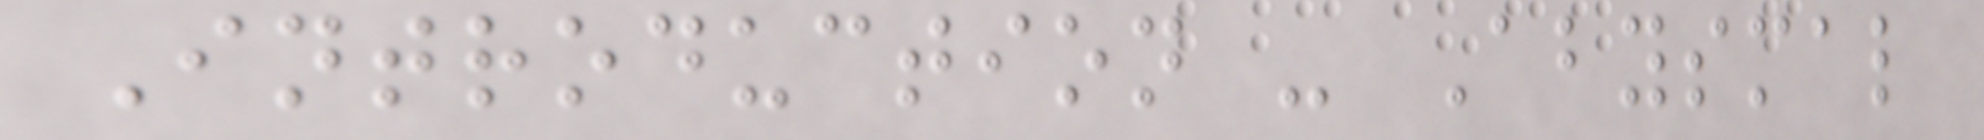Introduction - Abysmal
